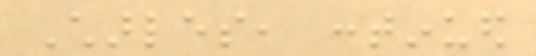Charles, continued
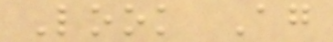Look Again
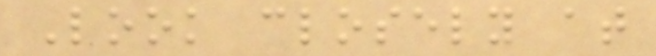Look closely at
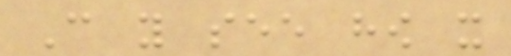Can you see how it
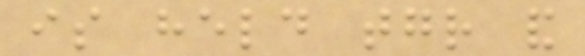is held together and
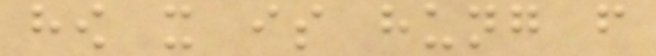how it is hung from
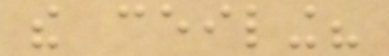the ceiling?
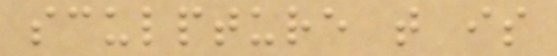sculpture that is
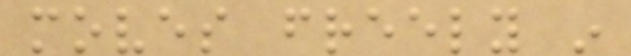moves freely in
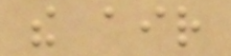the air
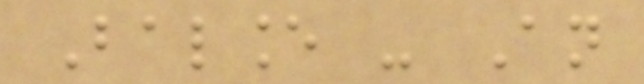Balance - An
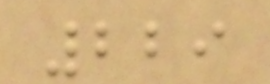229
